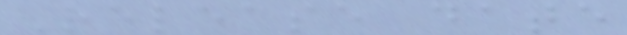Release date
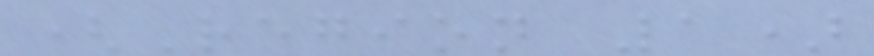(Region 1)
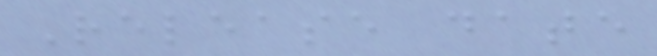Release date
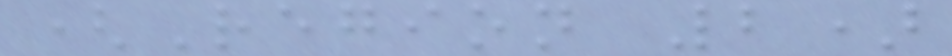(Region 2)
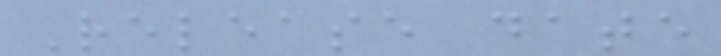Release date
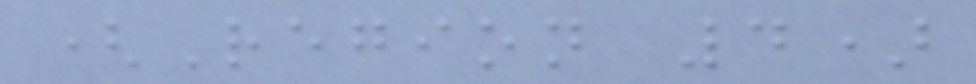(Region 4)
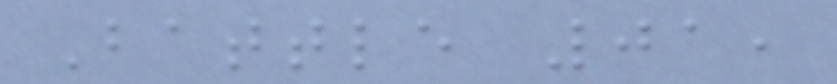Battle 01,
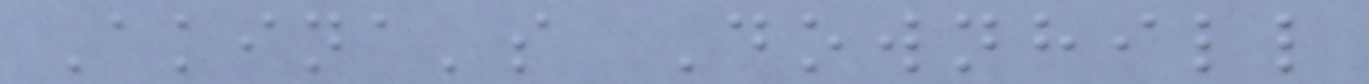Akina's Downhill
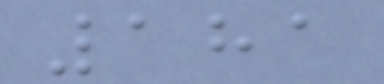181
